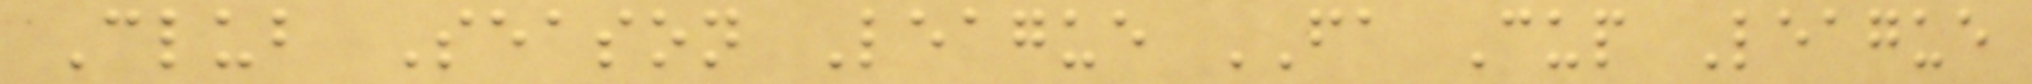Club Season League FA Cup League
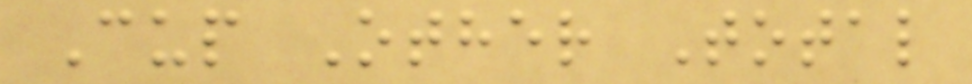Cup Other Total
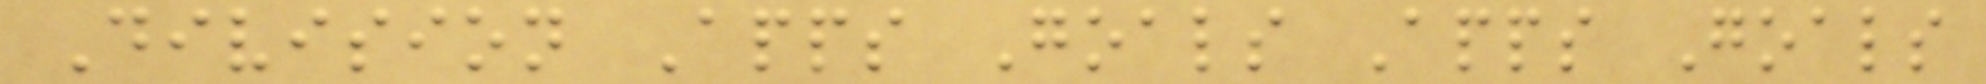Division Apps Goals Apps Goals
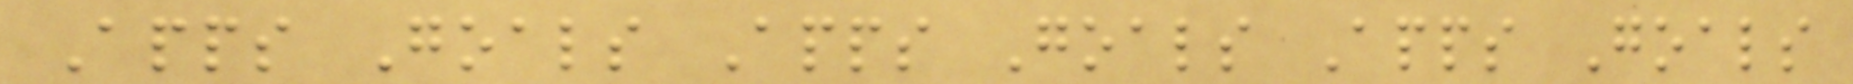Apps Goals Apps Goals Apps Goals
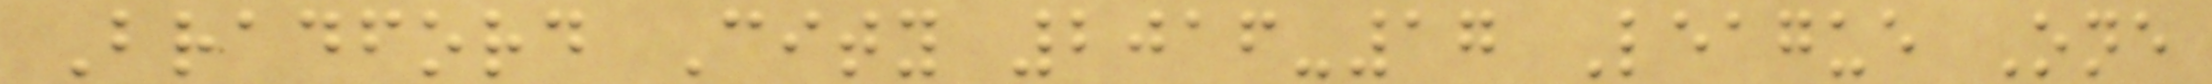Bradford City 2016-17 League One
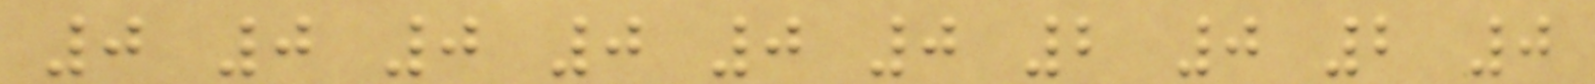0 0 0 0 0 0 2 0 2 0
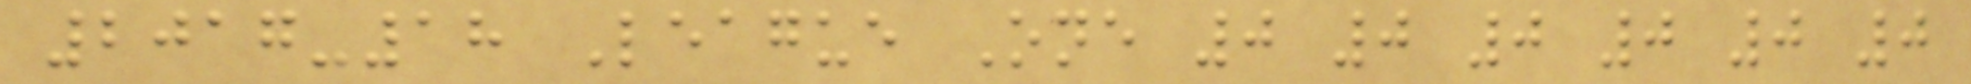2017-18 League One 0 0 0 0 0 0
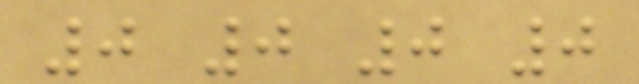0 0 0 0
